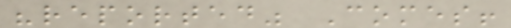"reported" Comes!
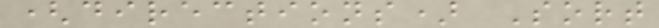(directions) Sort
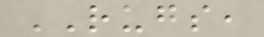RUGS,
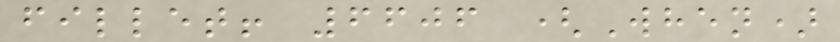fillet! 6606 (When)
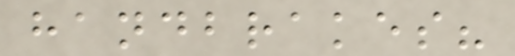handbrakes?
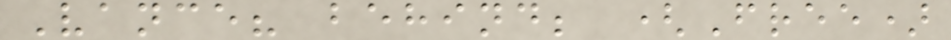Vance? behind; (Free)
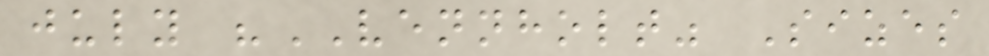july "VENNHOLT" Sizes
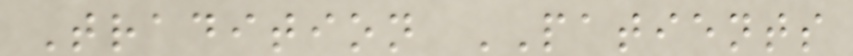Tradition PATIENTS
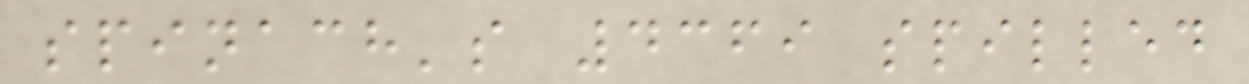spinach's 4369 spilled
